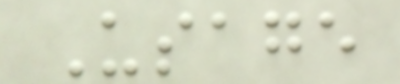Usage
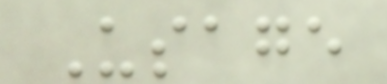Usage
